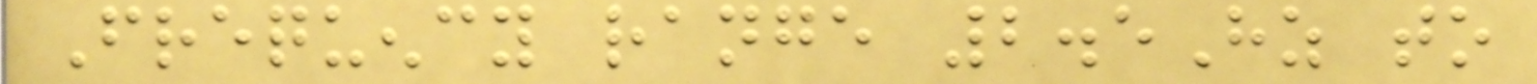Frequency range 2.5Hz to
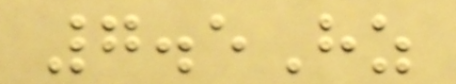7.5Hz
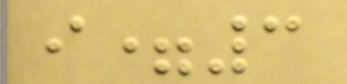i=3
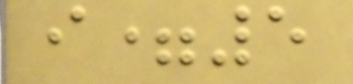i=5
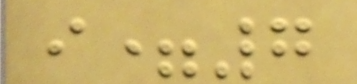i=7
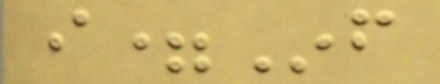i=Inf
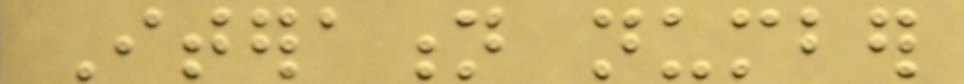Iteration number
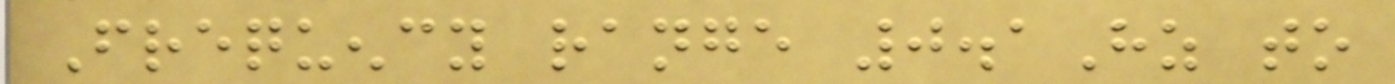Frequency range 0.1Hz to
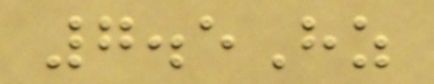7.5Hz
